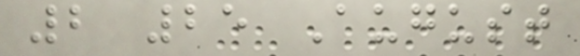2 25 August
